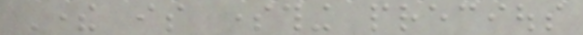There is something precious
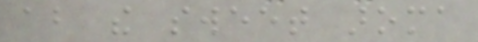about the sweet aroma
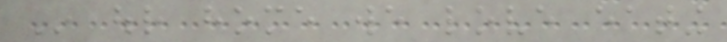In our home we love eating
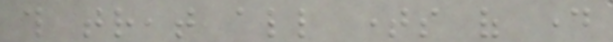this treat all times of day
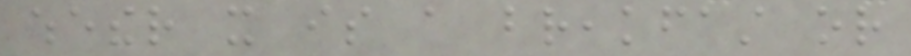whether it is a breakfast or
